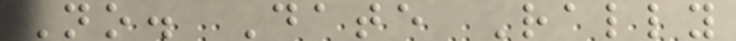No. Date Rally
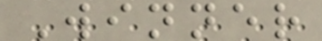Winner
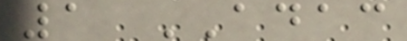1 ADAC
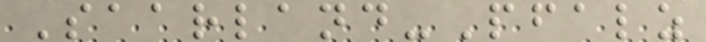Saarland-Pfalz
